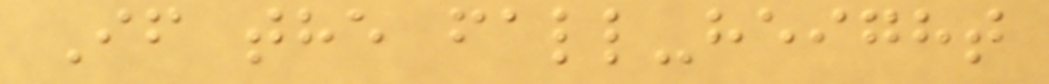If the fall-height
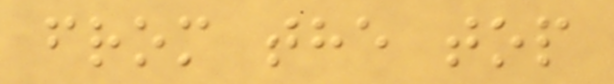from the top
